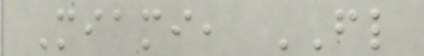Miami, FL
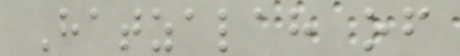Hatzalah of
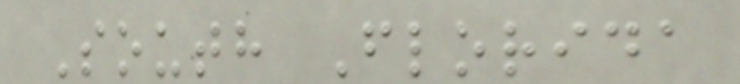South Florida
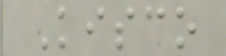Kisco
